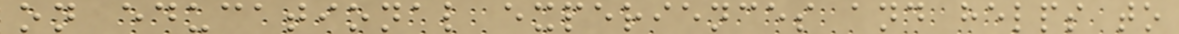on educational experiences and helps to
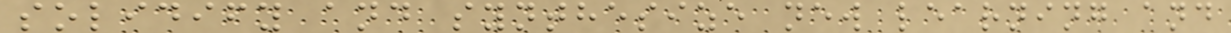solidify and synthesize new learning and
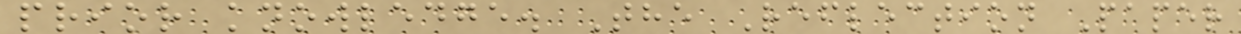prior knowledge. The Reflection Paper
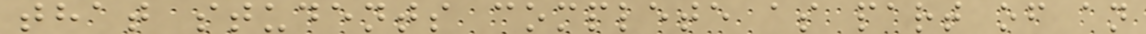that students complete as part of an
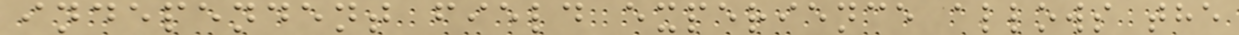independent field experience allows the
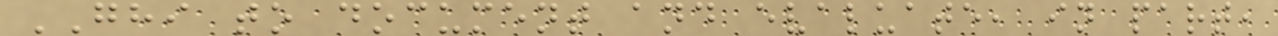GHI to document and evaluate, in part,
